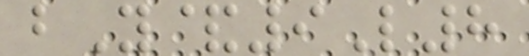bY&9L8
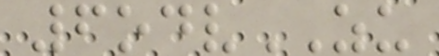6odvZU
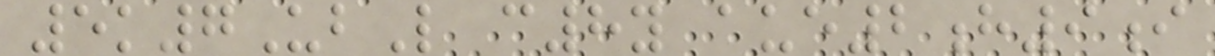5k7UbL c8y aue2h9i
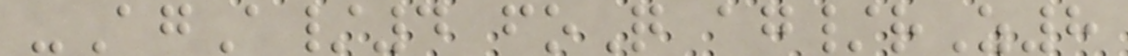-AgA/4 foQ ag/rZ8
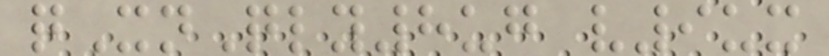qXnQly8ug v9ux
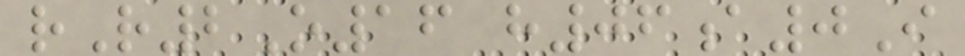rR2O16 h06a0I
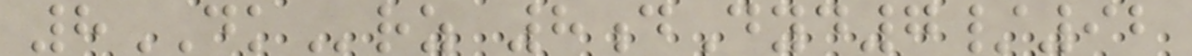8DKrz 8dDyd7/92
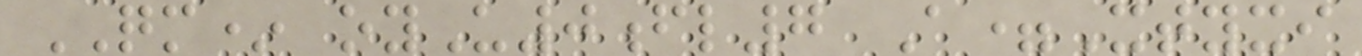QM* oyU0fl7 A=Xtyxi
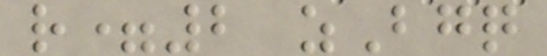r=2 zBgq
